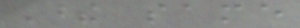These same
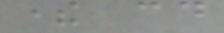there could
